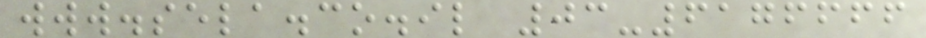www.sela.co.il 03-6176666
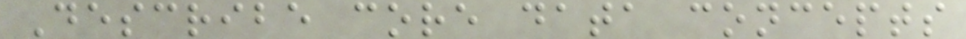Describe core data concepts
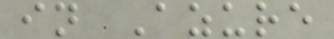in Azure
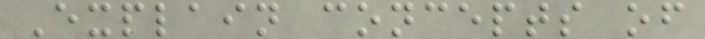Explain concepts of
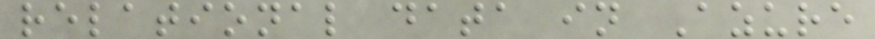relational data in Azure
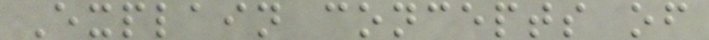Explain concepts of
